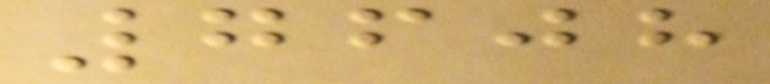7608
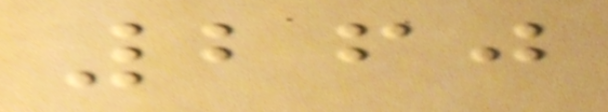260
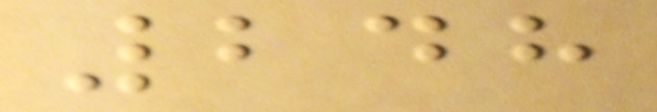248
